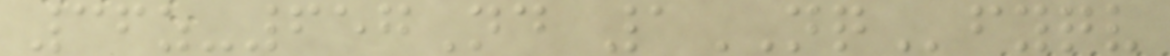36z-657Nd 1NQfyqv
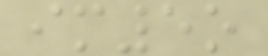im5o
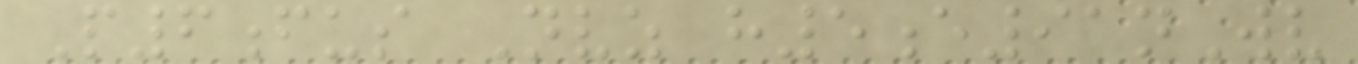P6fus Nvz h5e91nWv
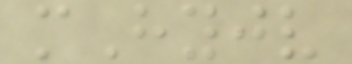mHyjv
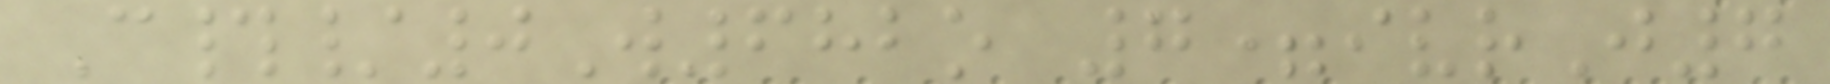C#/0W682o 7=ivrJ7
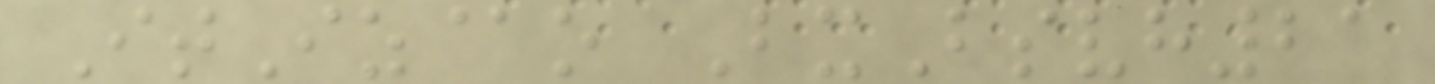ItIz@o BxBsvh21
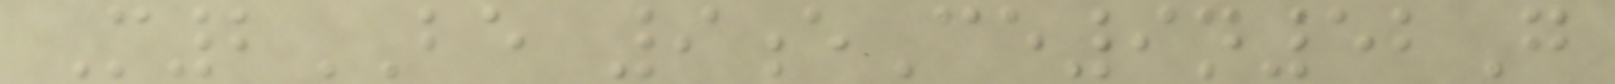M2BE 9eCe9n52G
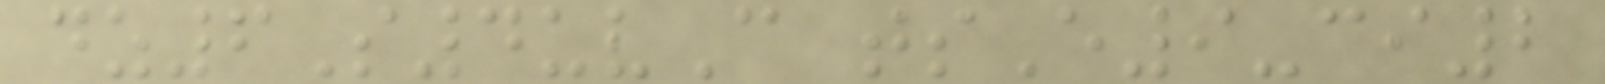dz6S4uvC tsE9-ci2
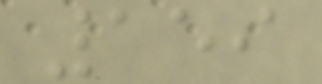159
